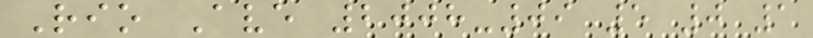Rio Ave 2008-09 5 0 1
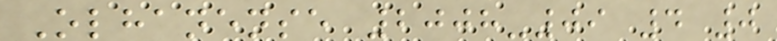Olhanense 2008-09 4 0
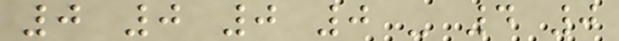0 0 0 0 - 4 0
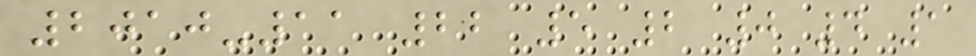2010-11 22 5 2 0 4 1
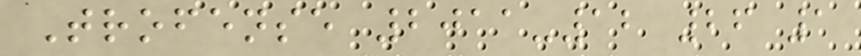Trofense 2011-12 26 1
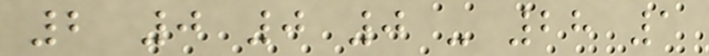2 0 0 0 - 28 1
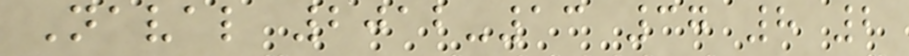Naval 2012-13 37 8 2
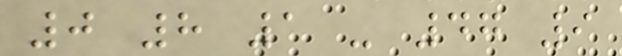0 8 1 - 47 9
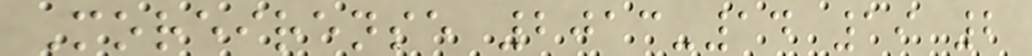Moreirense 2013-14 19 2
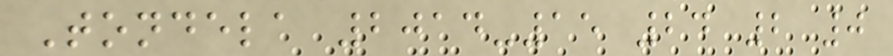Tondela 2014-15 24 2 0
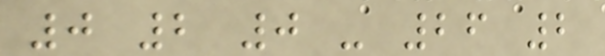0 2 0 - 26 2
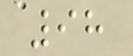98
